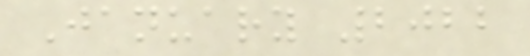January 2022
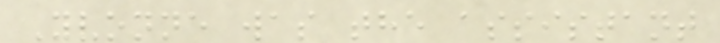Yvonne was the assistant
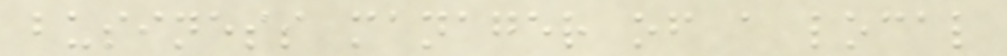business manager of a local
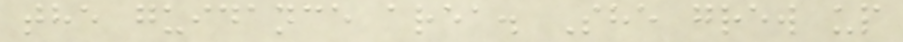the guidance area. She grew up
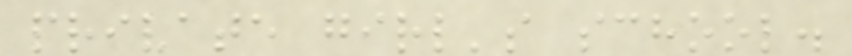private girl's school.
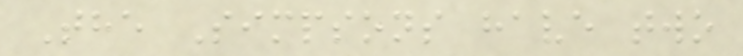The Simpsons have two
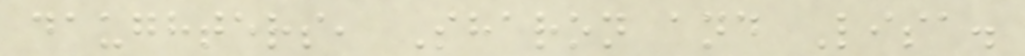daughters, Sharon and Lisa.
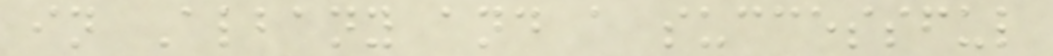in Albany and a successful
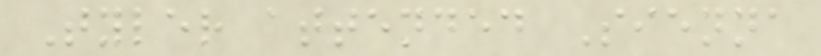Tyler attended Sienna
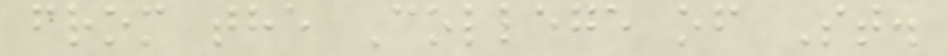from the College of St.
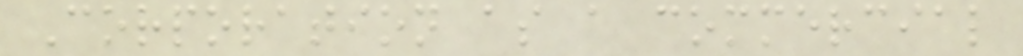Corporation as a commercial
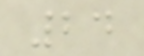24
